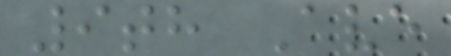9th Ave
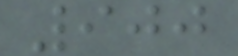900
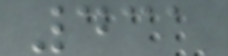431
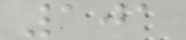101
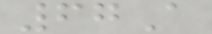67A
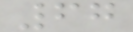67
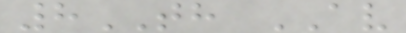8TH AV
